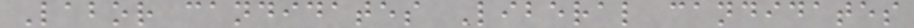Labor candidates Liberal candidates
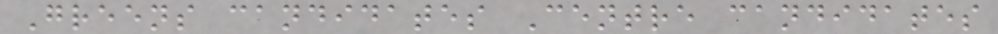Greens candidates Centre candidates
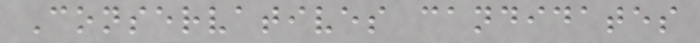Conservatives candidates
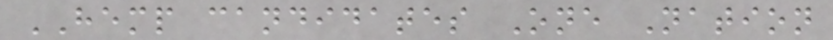HEMP candidates One Nation
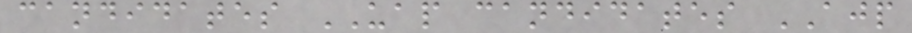candidates UAP candidates AJP
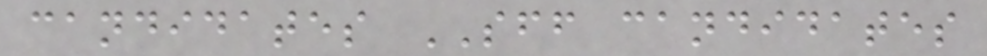candidates SFF candidates
